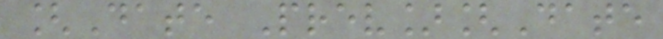[Date Prev][Date
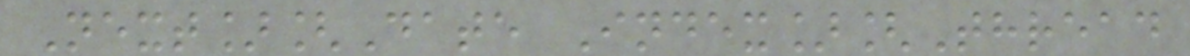Next][Date Index][Thread
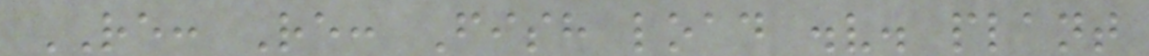RE: Re: Fish load .v. plant
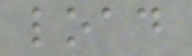load
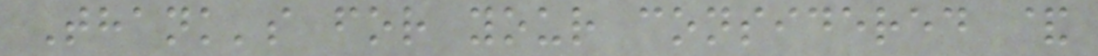Thank's for your considered &
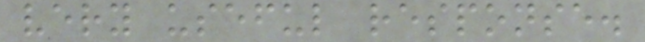very useful response.
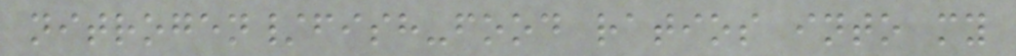nitrogen/fish-food ratios into my
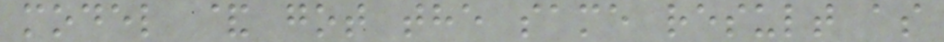model & got the same result as
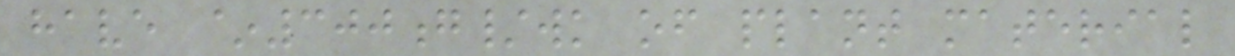have ~300g/wk of plant material
